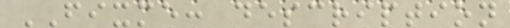FIXME: description
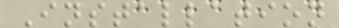Installation
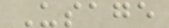Usage
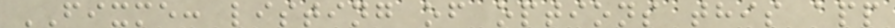FIXME: listing of options this app
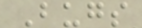Bugs
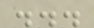...
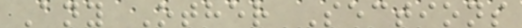Any Other Sections
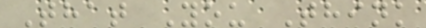That You Think
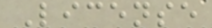License
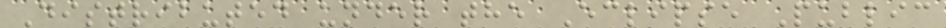Distributed under the Eclipse Public
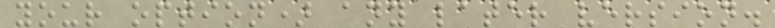your option) any later version.
